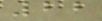22
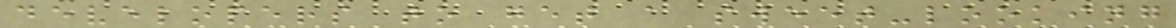developers to get a sweet-looking
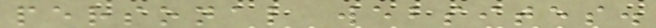personal websites.
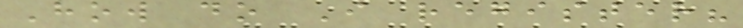How do I register?
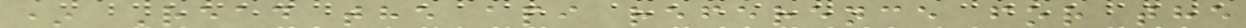* Read the api reference for the
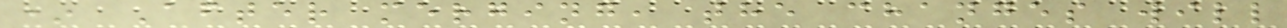* After merging, the changes will
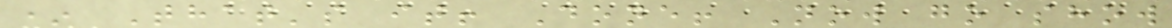* That's it! Done! Now go show
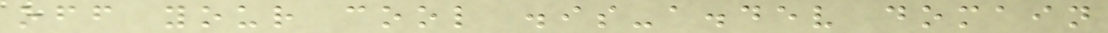off your cool .is-a.dev domain
